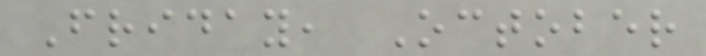Friday, October
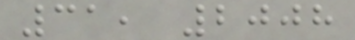31, 2008
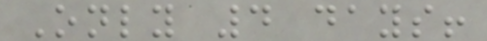Only 4 days!
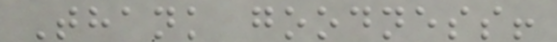Thank goodness!
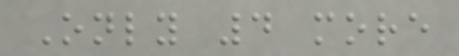Only 4 more
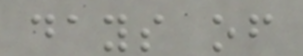days of
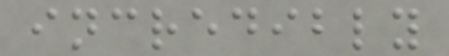incredibly
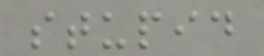stupid
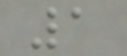1
